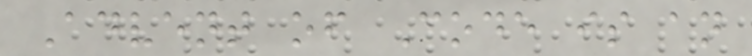Advent of Code is an
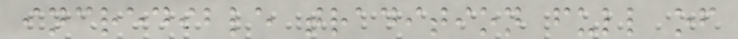incredible tradition full of
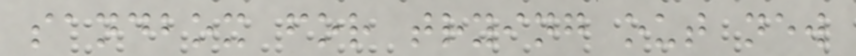sandbox for trying out new
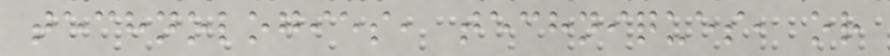technologies, techniques, or
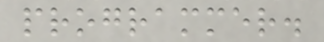programmer.
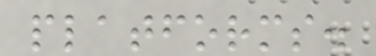platforms.
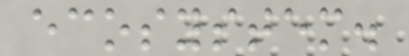ecosystem.
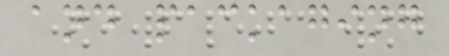and packaging
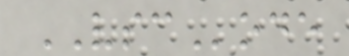VSCode
